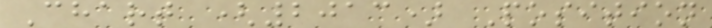Chart (2013) Position
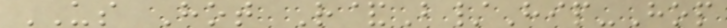US Hot R&B/Hip-Hop
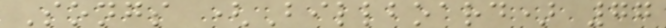Songs (Billboard) 77
